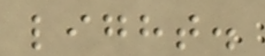light.
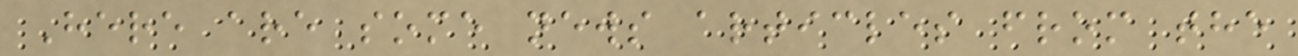Here are some news articles from the
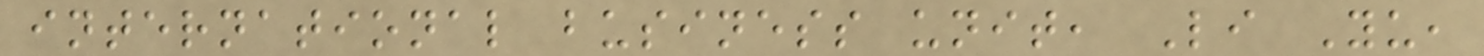international business unit, Li Yu,
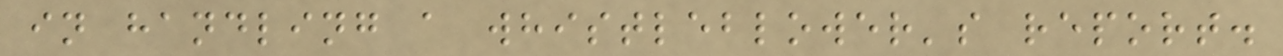in handling a whistleblower's report.
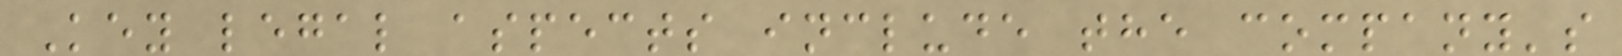Key legal aspects include the company's
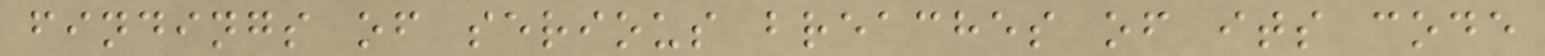findings of serious breaches of its code
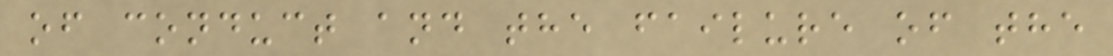of conduct and the failure of the
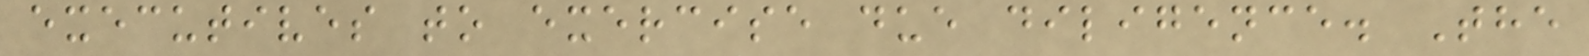executives to exercise due diligence. The
